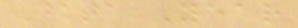Data Year
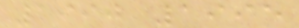1990 1995
